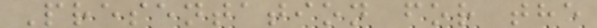Presentation for the
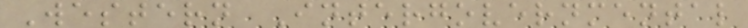Western Intergovernmental
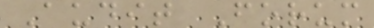Audit Forum
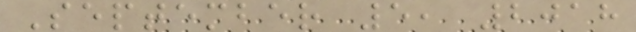September 5, 2018
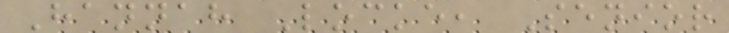Hannah Locke, Senior
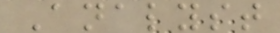Analyst
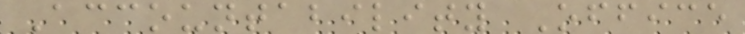Accountability Office
